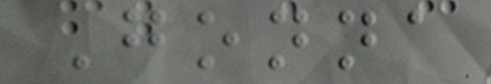Gonna
